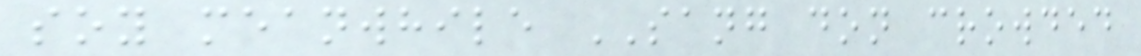soy meanwhile SANG don crowded
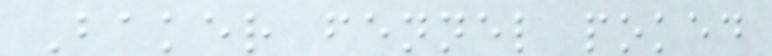Baker fennel poked
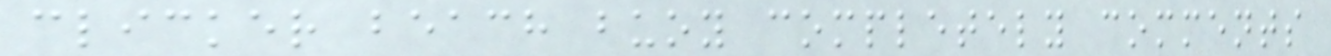clicker beach buoy completely comments
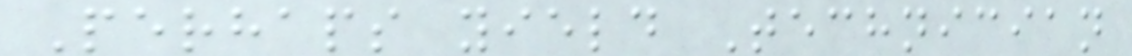Perhaps yield Technician
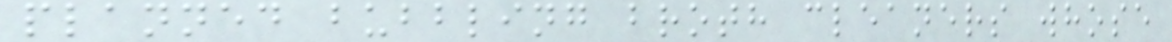planned bubbling broth cleaners whose
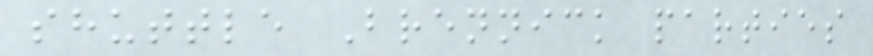shuttle Brennick parties
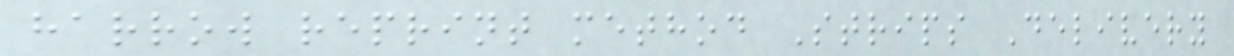harrow reprint method Strips Delivery
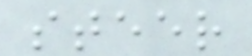steer
